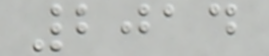2014
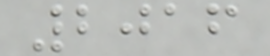2016
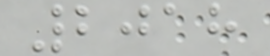2018
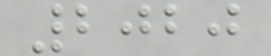2020
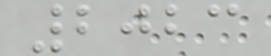2023
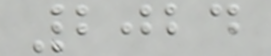2024
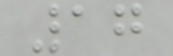17
